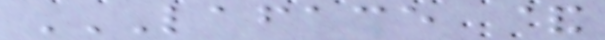LAFACE &
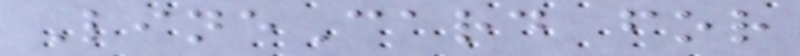LineCard for
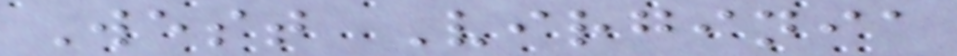West Virginia
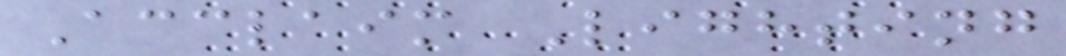Acclaim Lighting
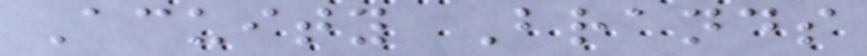Acuity Brands
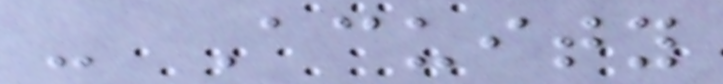- Acuity
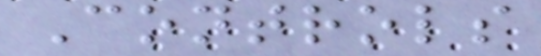Controls
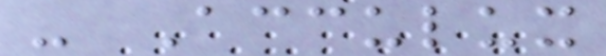- Acculux
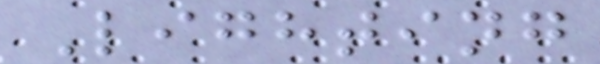Lighting
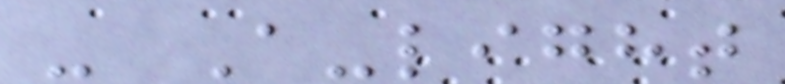- A-light
